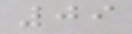09
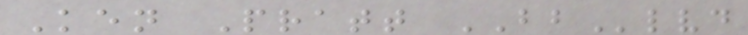Ken Pratt BBlvd
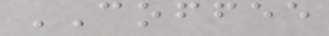COFFEE
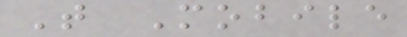T Mobile
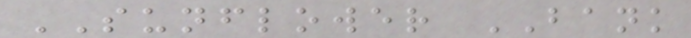SUNFLOWER BANK
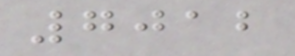7012
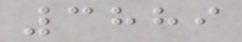3889
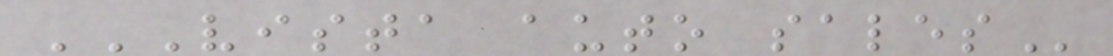VISTA AUTO SALES
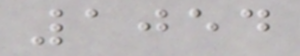1054
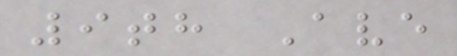9th Ave
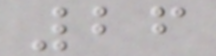26
